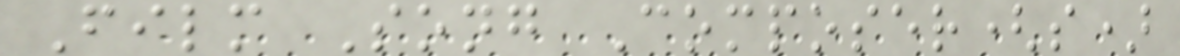Film Song Composer(s)
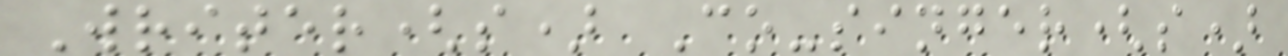Writer(s) Co-singer(s)
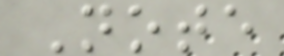Note
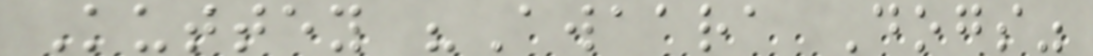Kuttey "Awaara Dogs"
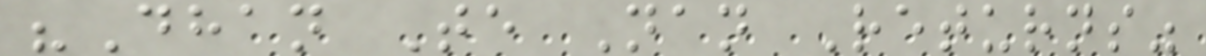"Dhan Te Nan Returns"
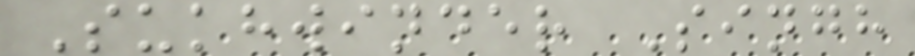Sukhwinder Singh
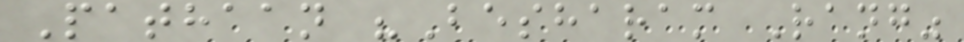Pathaan "Besharam Rang"
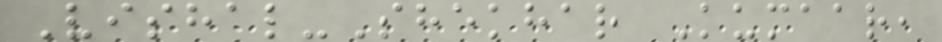Vishal-Shekhar Kumaar,
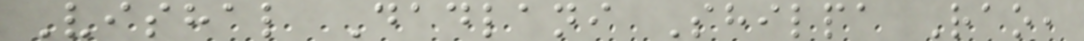Vishal Dadlani Shilpa Rao,
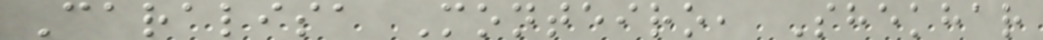Caralisa Monteiro, Shekhar
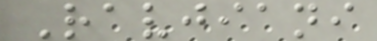Ravjiani
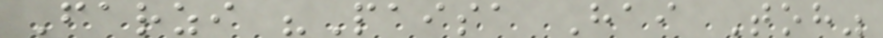Farzi "Paisa Hai Toh"
